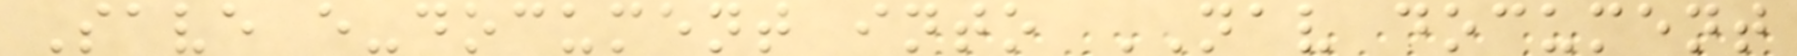Save e-document into NAV document
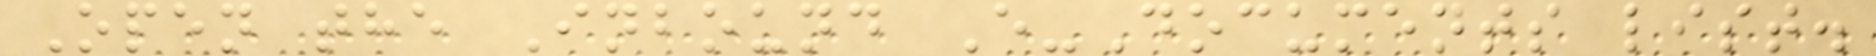Open the Inbound E-Documents list.
